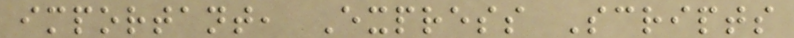important, Express Scripts
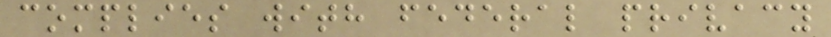complies with federal privacy
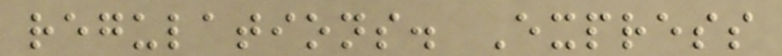regulations. Express
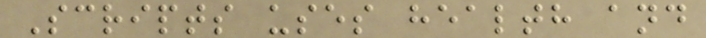Scripts uses health and
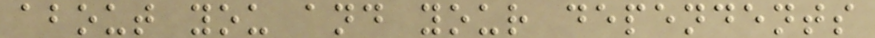about you and your dependents
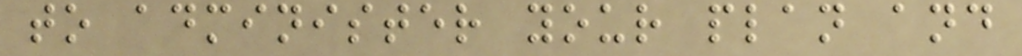to administer your plan and
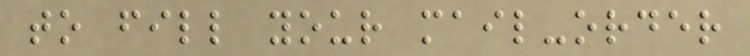to fill your mail-order
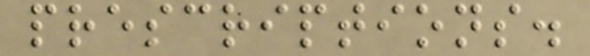prescriptions.
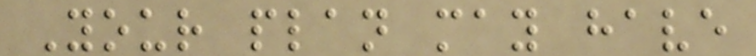Your plan may have
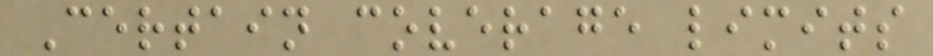Certain coverage limits
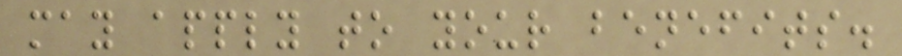may apply to your benefits.
